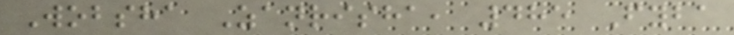Wobsha Zanrisha, 485 Fyba
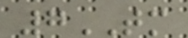7TM
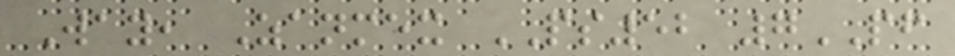Way, Zanmex PS52 7PF
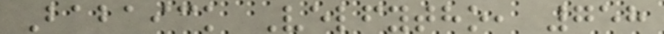Babaick Velfytho, 758
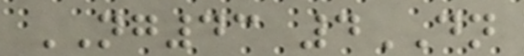NG43 4DN
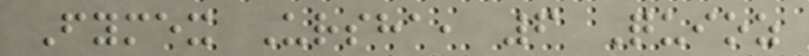Fymex Ursha, 6 Quioz
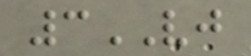3VJ
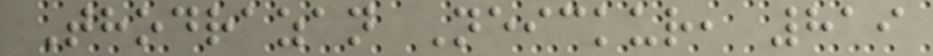Thodrazan Neickur, 819
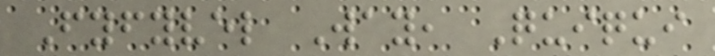Fyfyvel Way, Quiqui
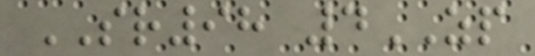SR98 4ZP
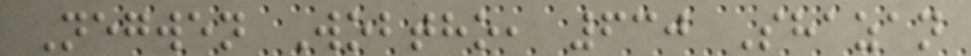Negwen Wobtho, 630 Shazan
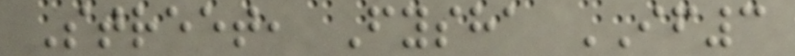Street, Fysha IF3
